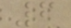6
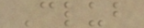Club
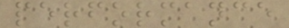performance
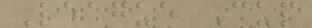League Cup
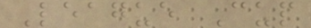League Cup
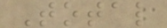Total
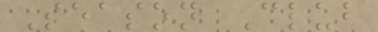Season Club
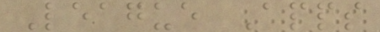League Apps
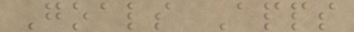Goals Apps
